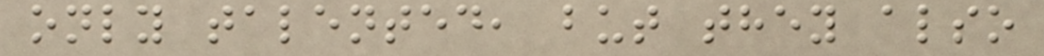only talented, but they also
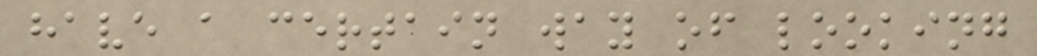have a certain way of looking
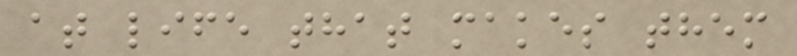at life that makes them
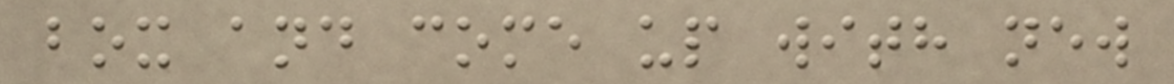box and come up with new
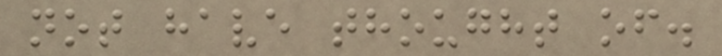not have thought of.
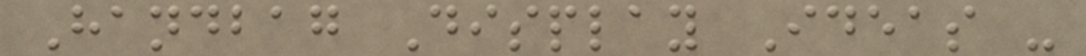Handbag Display Ideas -
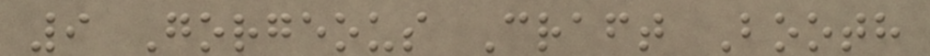9 Gorgeous Craft Booth
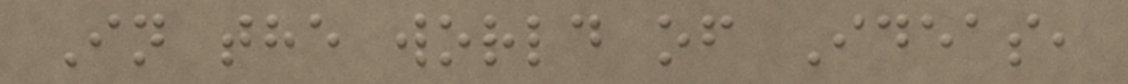In the world of Ideas,
